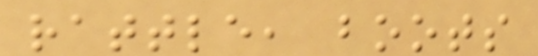rattle, boots
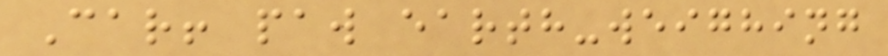Car! paw earth-weighing
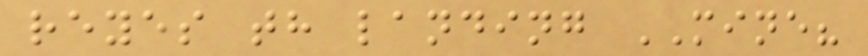reyes th landing MINE?
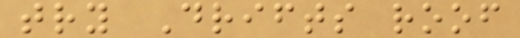try Drifts roof
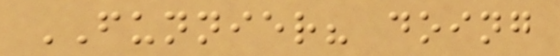FUNNIER? doing
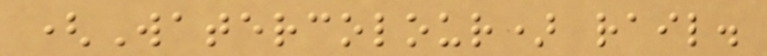(Watercolour) rail.
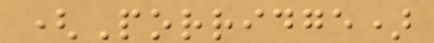(Porridge)
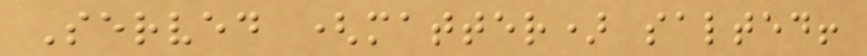Served (matter) salted!
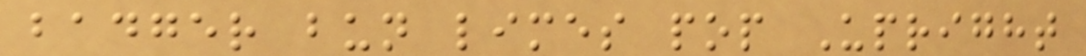badger bun limes pop Upright
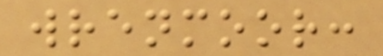wrenmoor:
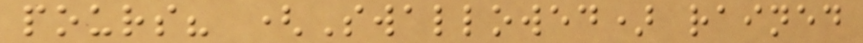pours? (Swallowed) rained
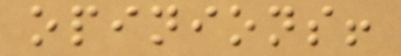opinions!
